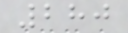280
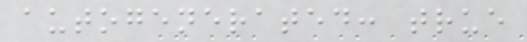autogenerated: true
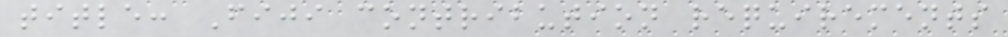title: Fiji contribution requirements
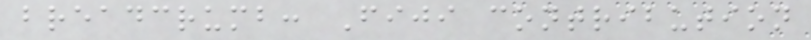breadcrumb: Fiji contribution
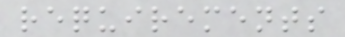requirements
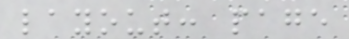layout: page
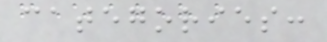categories:
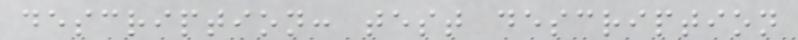description: test description
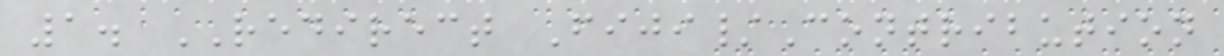1. REDIRECT Fiji/Contribution
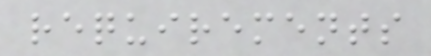requirements
